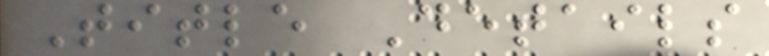Title Details
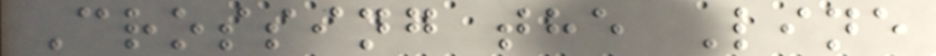Crossing the Line
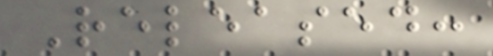Released:
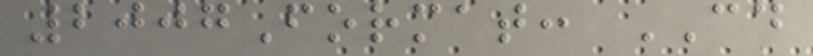2007Format: CD
